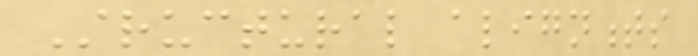Structural alignments
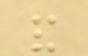and
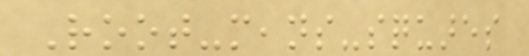Root-means-squares
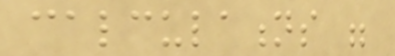calculations were
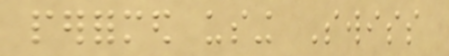performed using Swiss
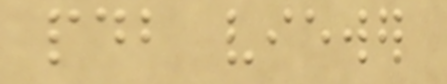pdb viewer
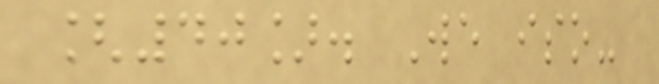[40]. We iso-
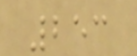253
